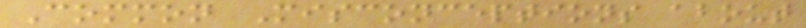Common Misconceptions about
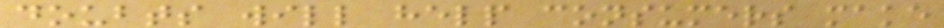doubts will help consumers make
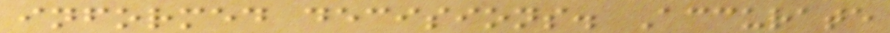informed decisions. Accurate
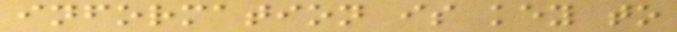information is key to
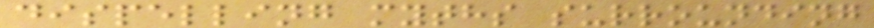dispelling myths surrounding
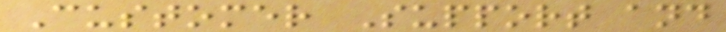Customer Support and
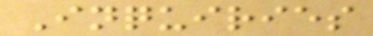Inquiries
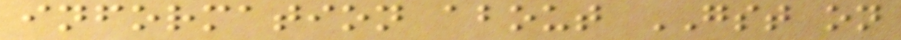information about GST on
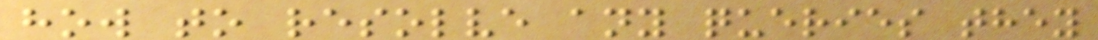how to resolve any queries they
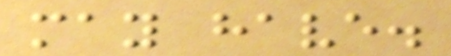may have.
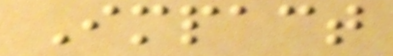Impact
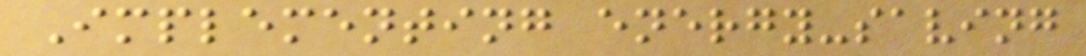Implementing energy-saving
